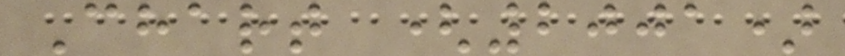Chart (2001)
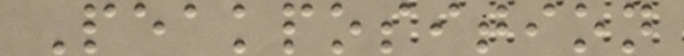Peakposition
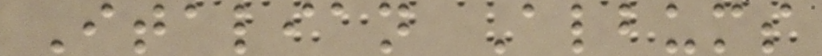Italian Albums
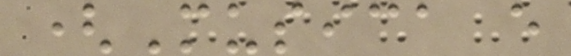(Musica e
